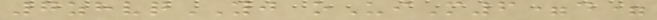7zhvqYJ oUiM6=d=
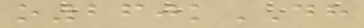o260kDH
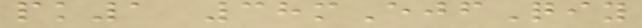pk1 38mEjfQiy
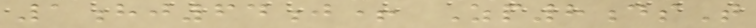1hj64j+ Zp8dsT
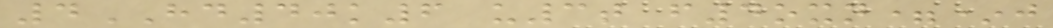4HD40k6 u3t f4oxn=*j
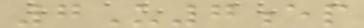7U7ep
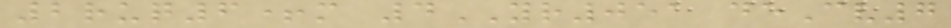2ruq6+m 4YR051 deCv7
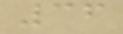36
